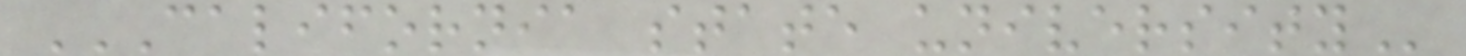CALIFORNIA STATE UNIVERSITY
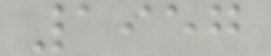1957
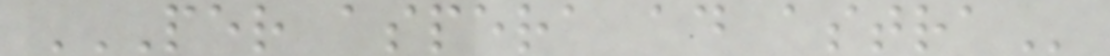PER ASPERA AD ASTRA
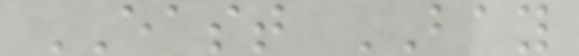EAST BAY
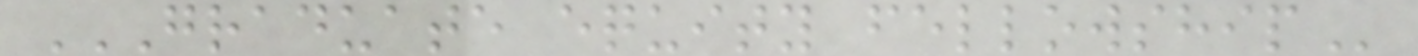GRADUATE EQUITY FELLOWSHIP
